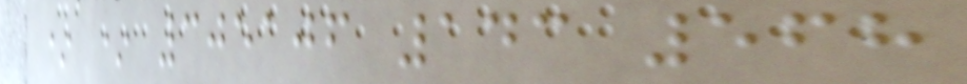* * 305106 143 568
